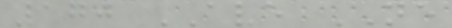170 AVE NE
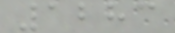1283
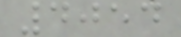4054
